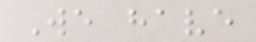We have
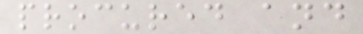procured and
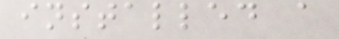installed a
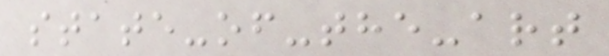state-of-the-art
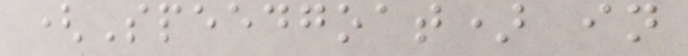(Speedgoat) in
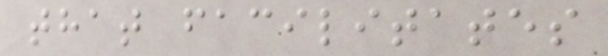that facilitates
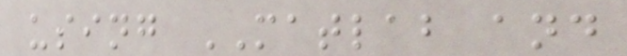using MATLAB and
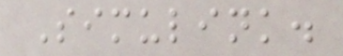Simulink.
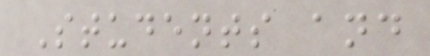Students and
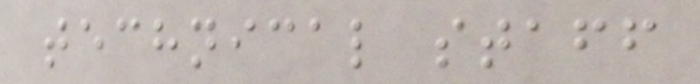technical staff
